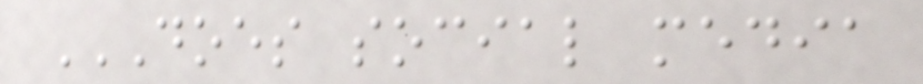DOES SOCIAL MEDIA
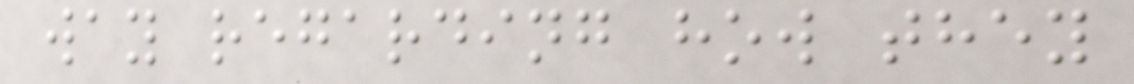way regarding how they
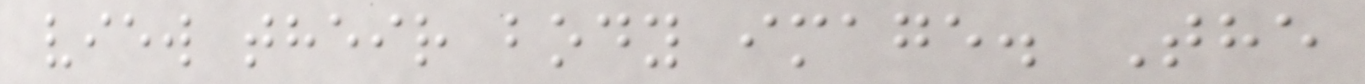view their body image. The
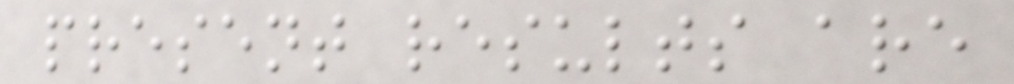present results are
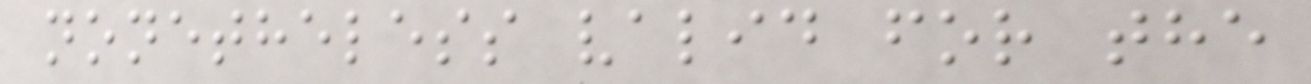nonetheless valid for the
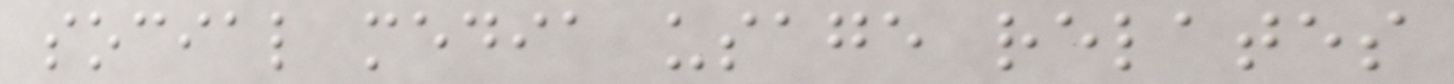social media usage relates
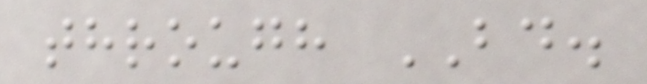through BD.
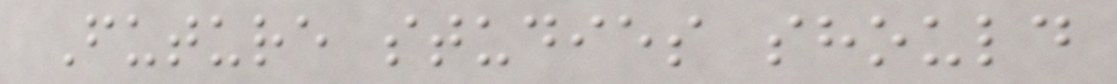Future studies should
